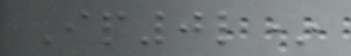Ip0l*
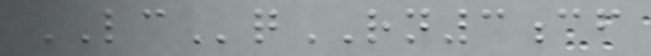LCqRN3cf
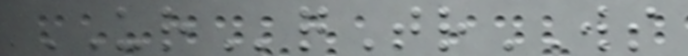URqTrWS
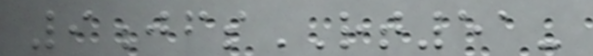9jfsRT51-
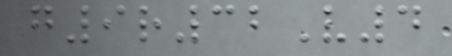g9r32V4
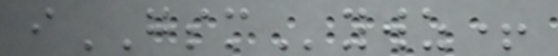iGSMywz+
